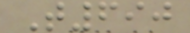T690
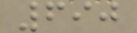690
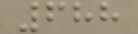688
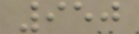950
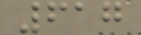617
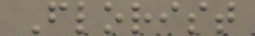Florist
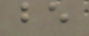be
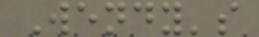Wendy's
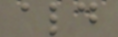ald
